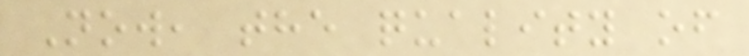Now, the quality of
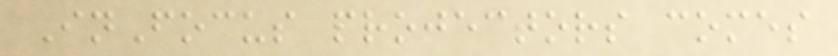InFocus projectors comes
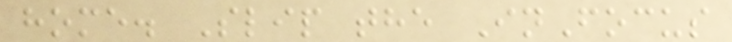home. Slip the InFocus
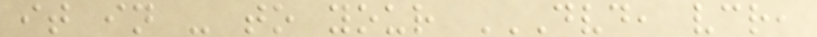it in - to your DVD, VCR,
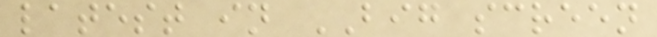latest in BIG screen
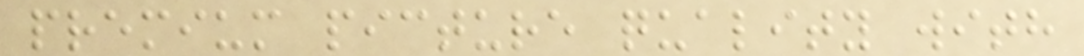premium picture quality with
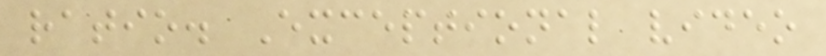ratio. Exceptional video
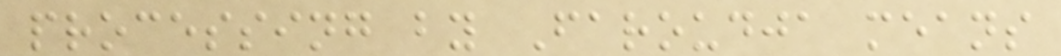processing by Faroudja means
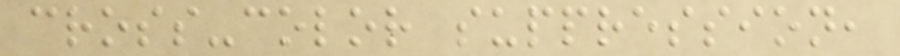cross-color suppression,
